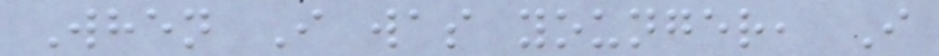When I was younger, I
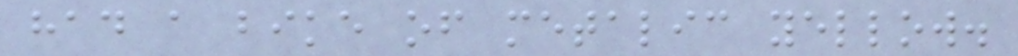had a bike of metalic yellow.
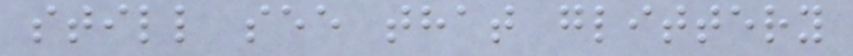still see that glittery
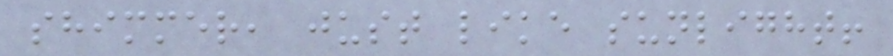shimmer, just like sunlight!
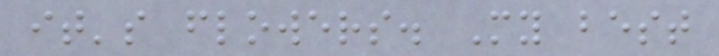it's flowers. My best
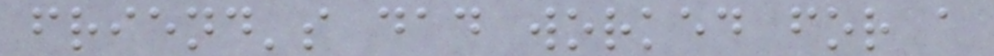friend's dad worked for a
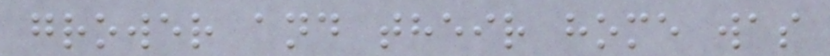grower and their home was
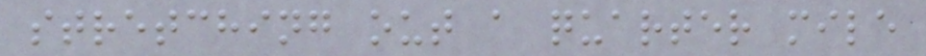stretching out a quarter mile
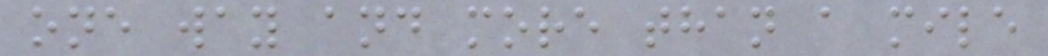one way and more than a mile
